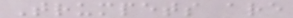Trumpets are
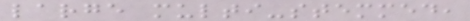large multi-stemmed,
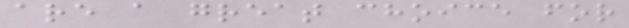are a great choice for
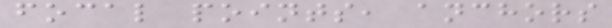focal points, anchors
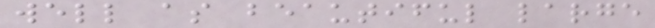well as beautiful large
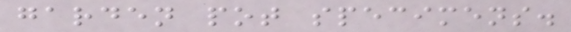garden pot specimens.
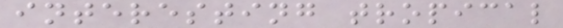interesting tropical
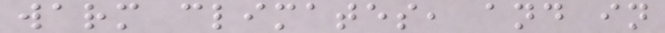warm climates, and in
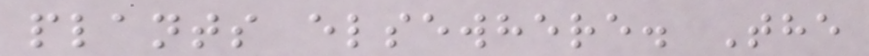plants elsewhere. The
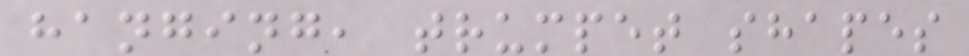hanging, trumpet shapes
